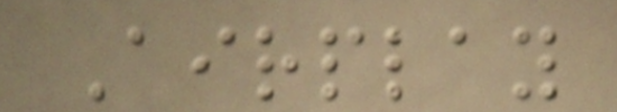Airplay
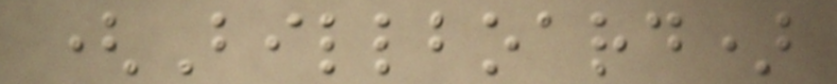(Billboard)
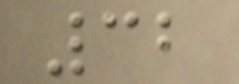32
